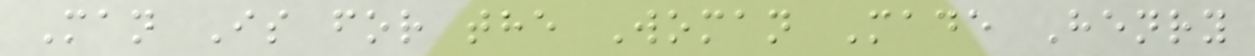Man Is for the Woman Made Henry
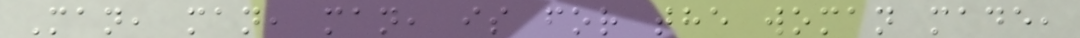Man, man, man, is for the woman made,
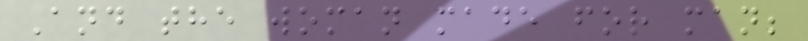And the woman made for man;
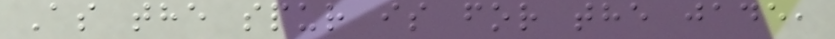As the spur is for the jade,
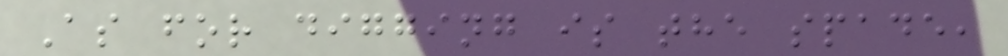As for digging is the spade,
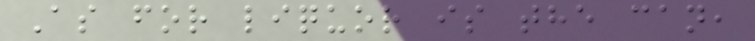As for liquor is the can,
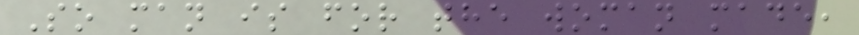So man is for the woman made,
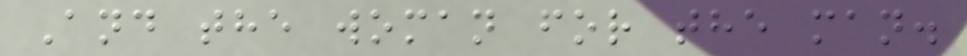And the woman for the man.
